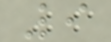9
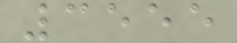3555
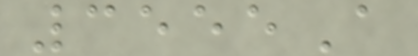3555A
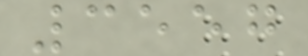3557
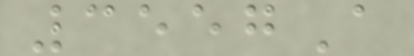3557A
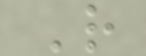R
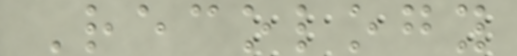Recology
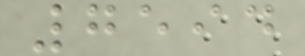7594
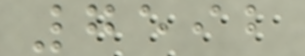7592
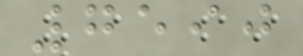7590
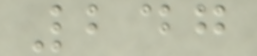247
